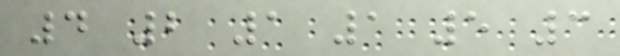4 2 1 1 5 3
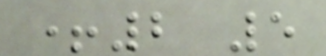+2 5
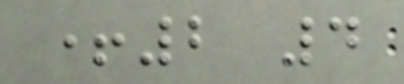+2 4
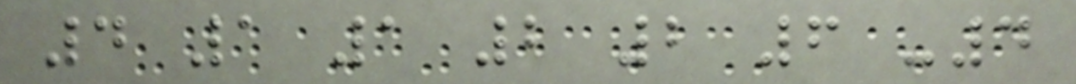4 1 1 2 2 6 -4
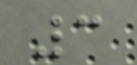3
